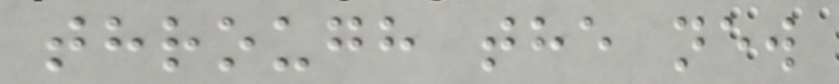through the new
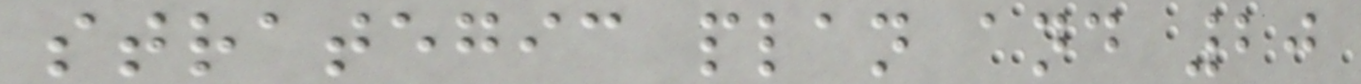strategic plan and 20
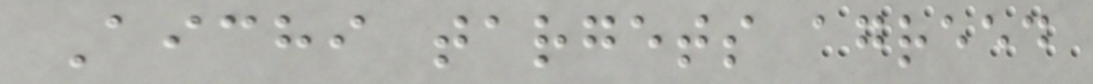Aichi targets agreed
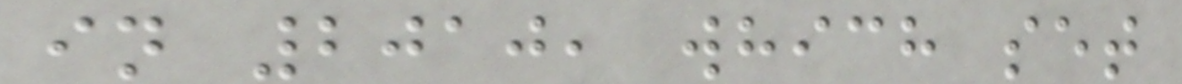in 2010, which set
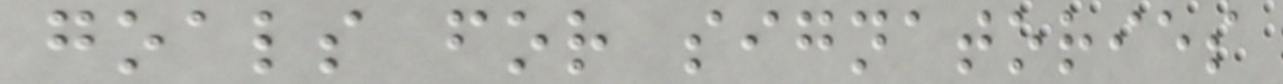goals for signatories
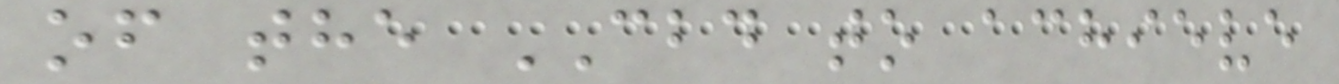of the CBD to achieve
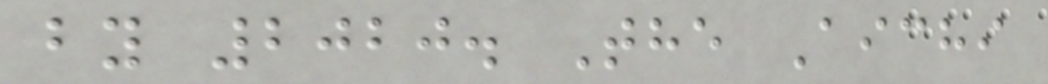by 2020. The Aichi
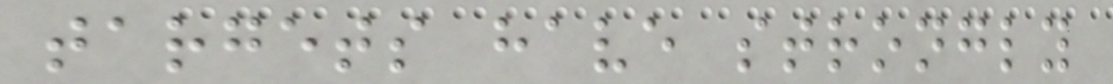targets have strongly
